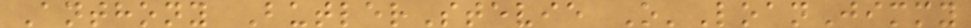Anthony ButlerStevie O'LoanJimmy
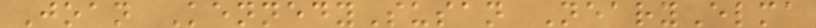Joan KennedySusan NearyElma
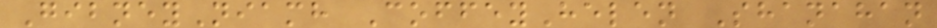GibneyNiamh CoffeyHelen Shanahan
